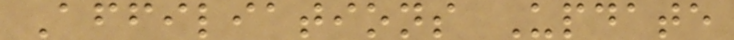Affiliations Update
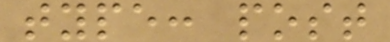type: post
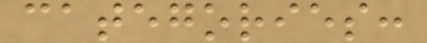categories:
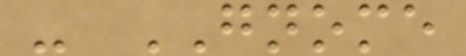- GNOME
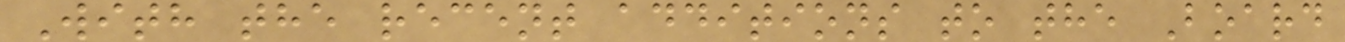With the recent additions to the Board
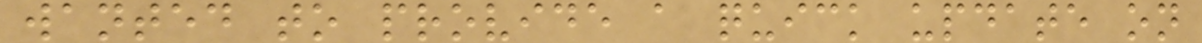wanted to provide a quick update on
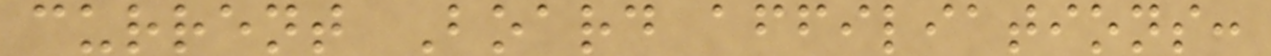current Board affiliations:
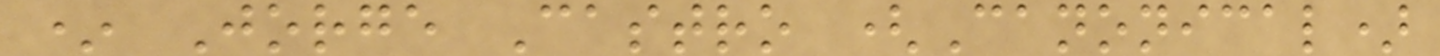* Jorge Castro (Canonical)
